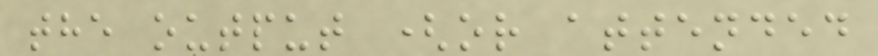the output (or attended
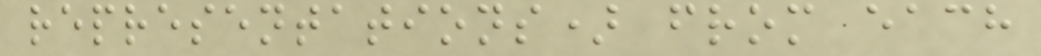representations) from each
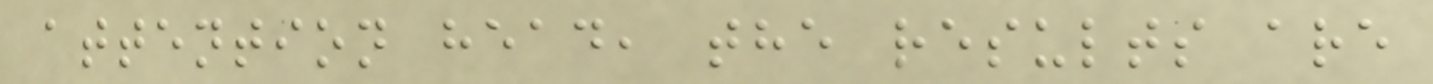attention head, the results are
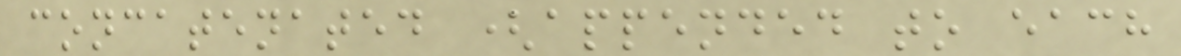concatenated (appended to each
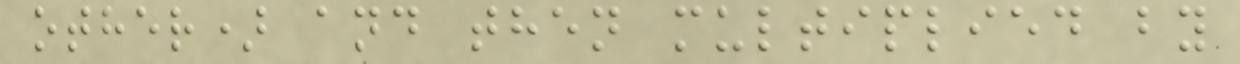other) and then multiplied by
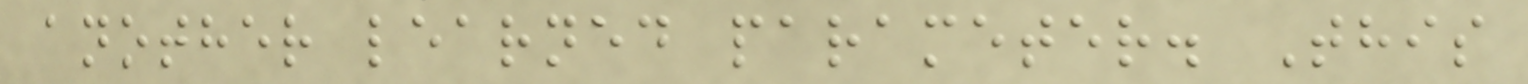another learned parameter. This
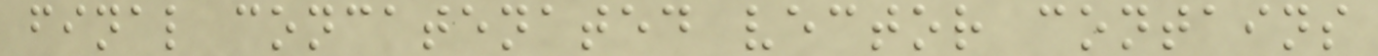final concatenated vector contains
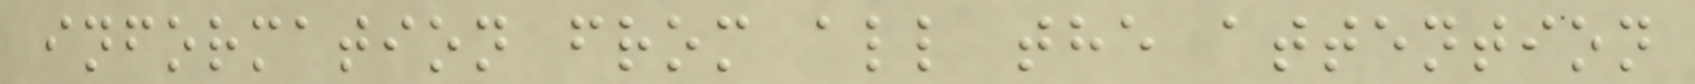information from all the attention
